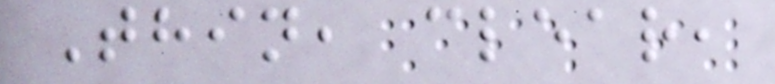Thin, clear,
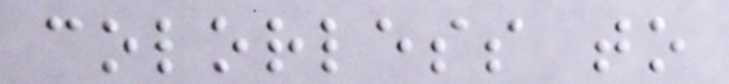colorless to
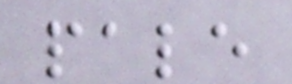pale
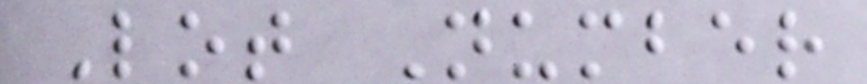Lot Number
